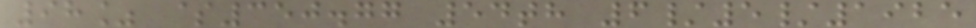98% $350.77 54th 6/5/1925
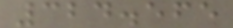324.565
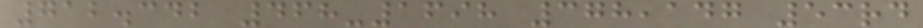712.342 468-1698 378,147 53rd
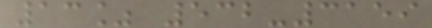13% 532-3159
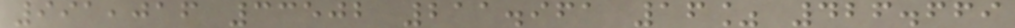991,016 33502 211.961 16% 426.669
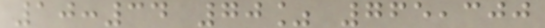10:34 70% 765,300
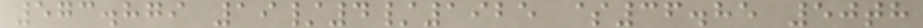573.879 19/4/1925 $36.85 50th
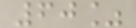60%
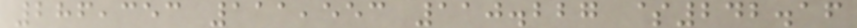286,353 111,553 110.227 $242.16
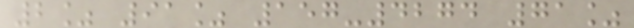2% 91% 157-4274 71%
